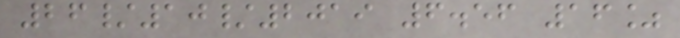26/10/2019 6.56 16%
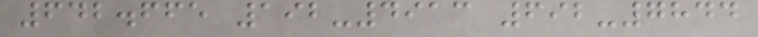642.665 192-4913 692-7844
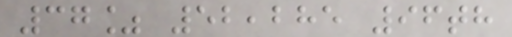37% 52,285 96th
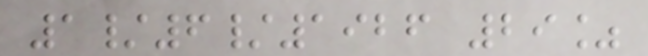1/6/1926 29%
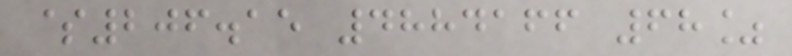$206.15 4884166 68%
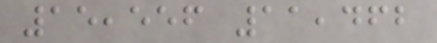15,556 11,462
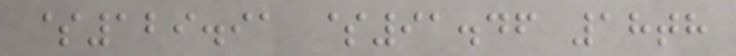$129.91 $91.46 18th
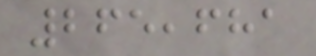265,681
